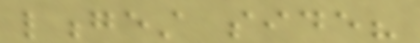longest side?
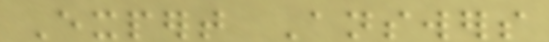Expert Answers
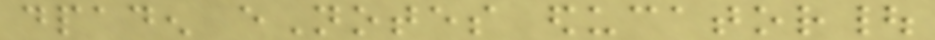dpaden eNotes educator|
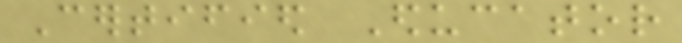Certified Educator
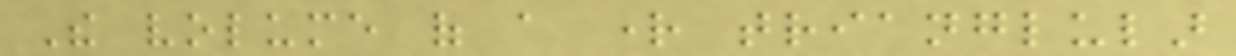The volume of a right trianglular
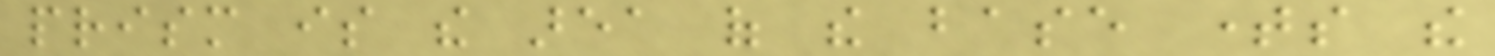prism is the area of the base times the
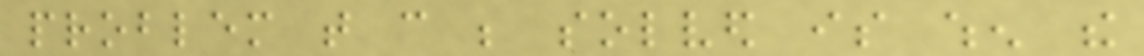problem that can be solved is when the
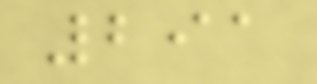291
